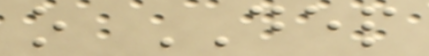o DEP
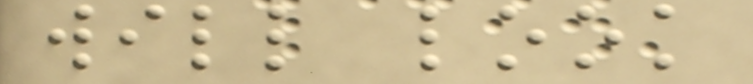will look
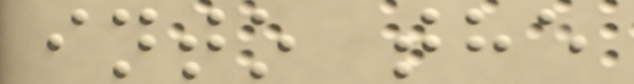into the
